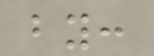by:
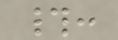#:
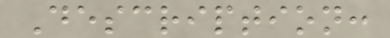Description:
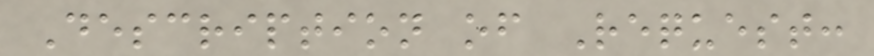Description of Request:
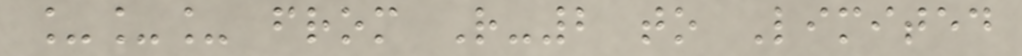___ from R-2 to Limited
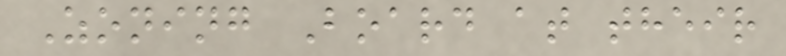Zoning Board at their
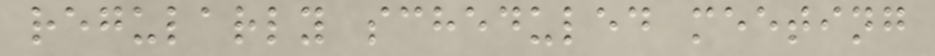regularly scheduled meeting
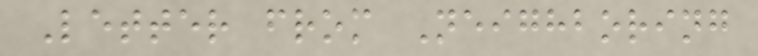Letter from Neighboring
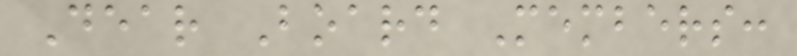Dear Board Members:
